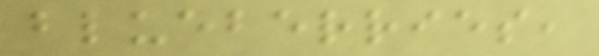blueberries,
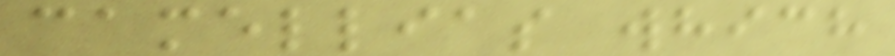camellias which
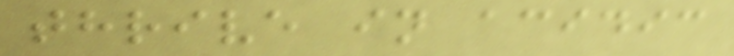thrive in acidic
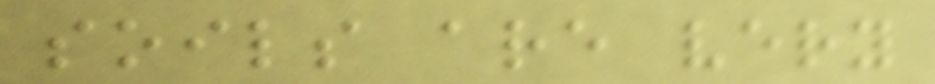soils are very
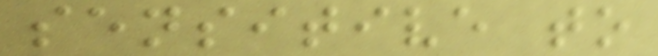sensitive to
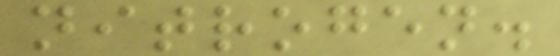nitrogen.
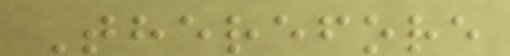Therefore
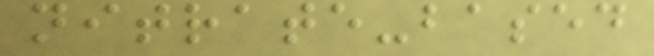nitrate-based
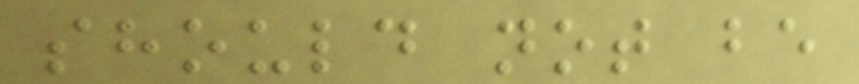should not be
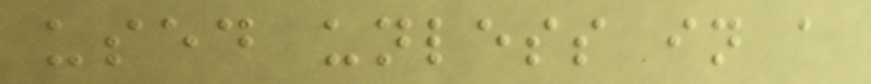used unless in a
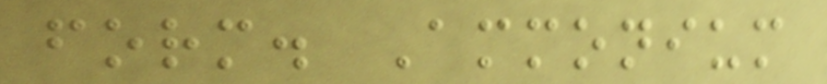form. Ammonium
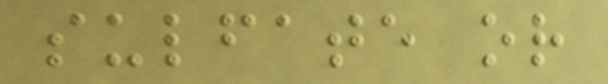sulfate or
